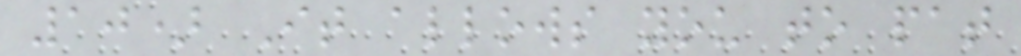10) It allows you to pat
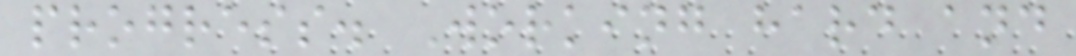progress. Working hard and
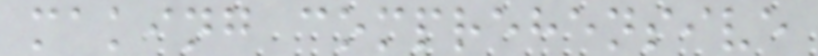making comprehensive
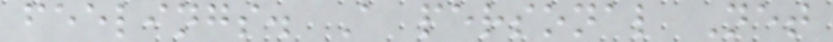feelings. A personal Net
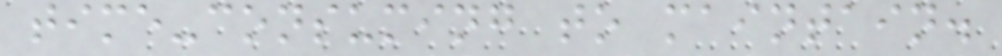time-consuming to maintain.
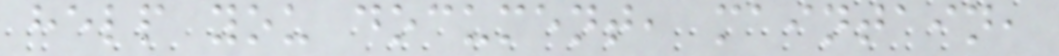help you document, maintain,
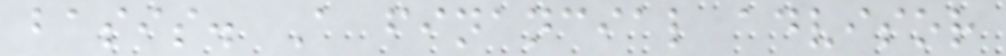basis. A financial advisor
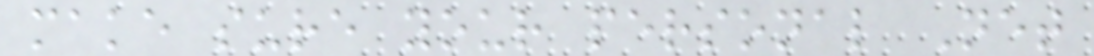make sure your personal Net
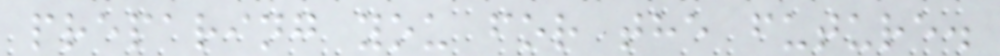preparing you for the future.
